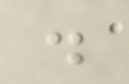.
